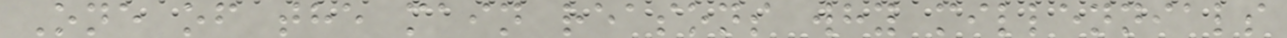One of the main reasons why millennials
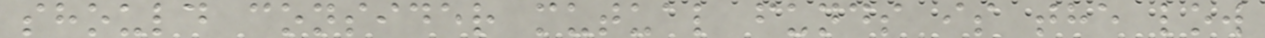should consider mutual funds is the low
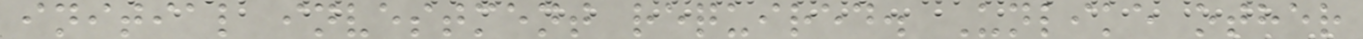initial investment required. Unlike other
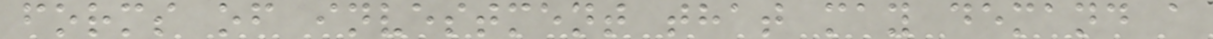forms of investment that may demand a
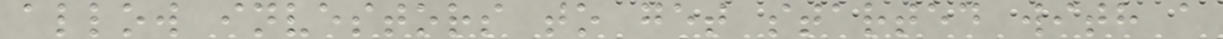allow investors to get started with a
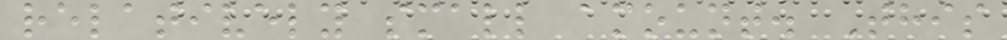relatively small amount. This
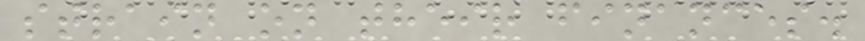strain on their finances.
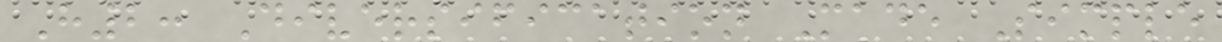H2: Diversification Made Simple
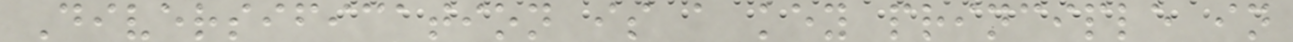Diversification is a key principle in
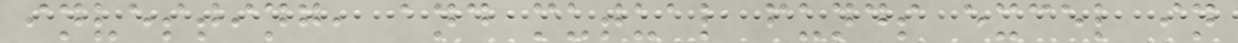investing, and mutual funds excel in
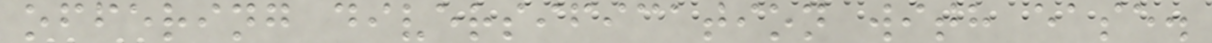offering diversification with ease.
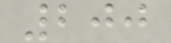200
